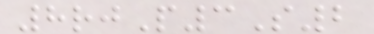8rjP3S2
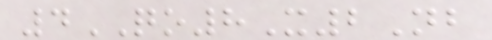4QO8X2Nb
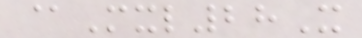@Mxl28X
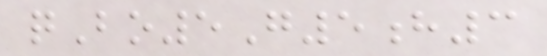qBo5G5h3
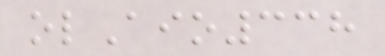olAio338
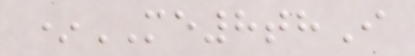*ME8thI
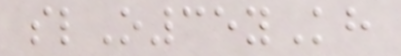slO35yKh
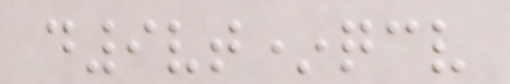d9vt*qcv
